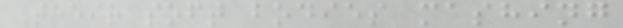Their soft bodies mashing
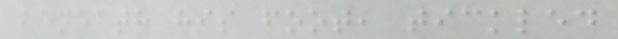beneath his foot, tickled
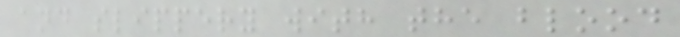and slippery with the blood
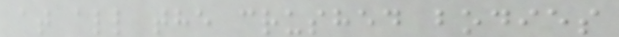at all the crushed bodies
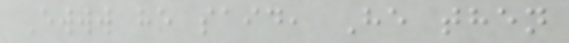Ewww he said, He then
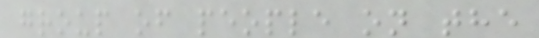group of people on the
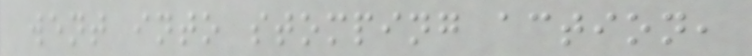went into stomping action,
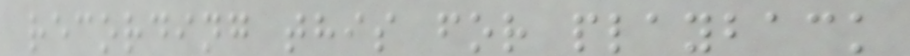recording this for playback
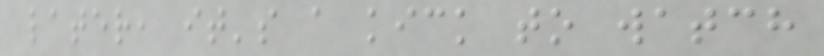later, it's a kick to watch
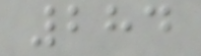284
